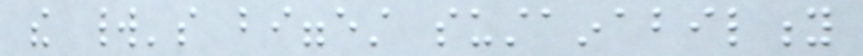the world's biggest sustainability
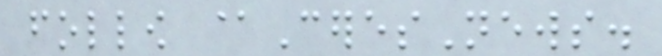follow @CeresNews.
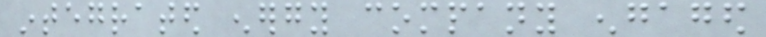integrated energy company engaged
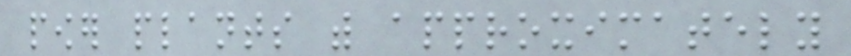power plants with approximately
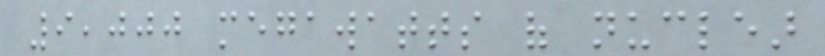9,000 megawatts of nuclear
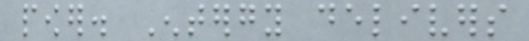power. Entergy delivers
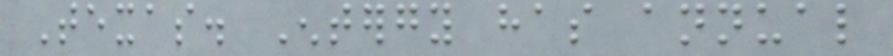Texas. Entergy has annual
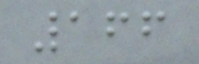166
